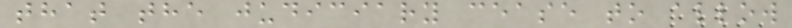that the judiciary cease to allow
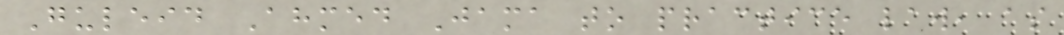Guleid Ahmed Jama to practice law, as
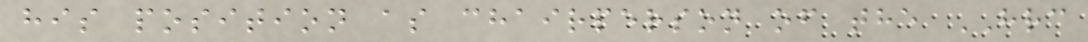his position as chairperson of the HRC
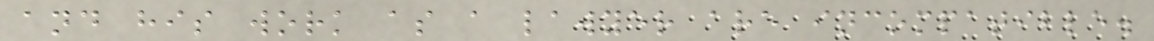and his work as a lawyer are incompatible.
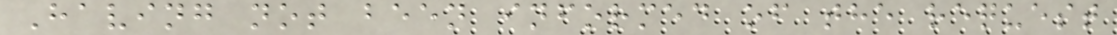Having not been informed of the request
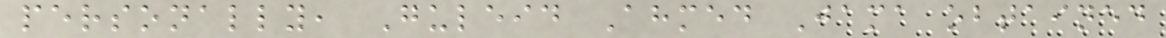personally, Guleid Ahmed Jama obtained
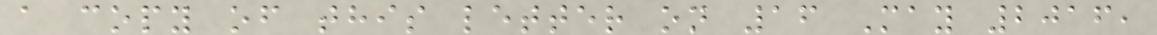a copy of this letter on 16 May 2016,
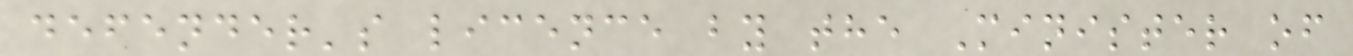defender's licence by the Minister of
